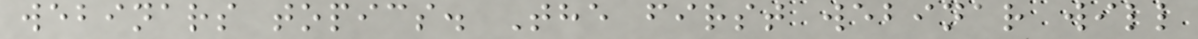webinars topics. The first webinar will
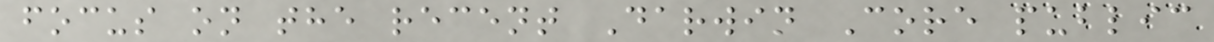focus on the recent Darwin Core public
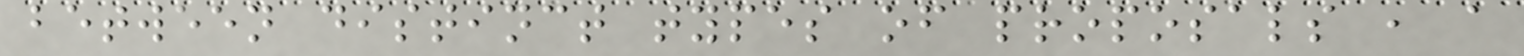between distinct types of proposals , a
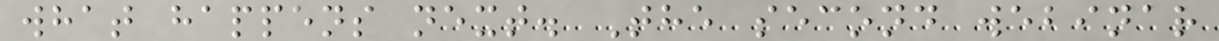what happens next. The second webinar
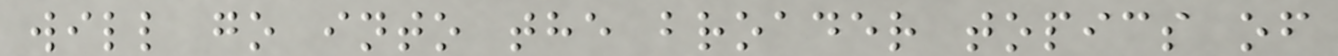will go into the broader topics of
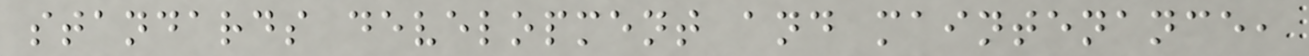standards development and maintenance,
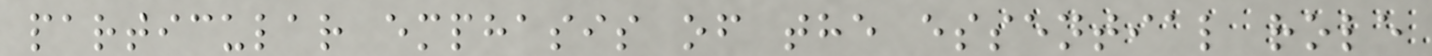particular emphasis of the essential role
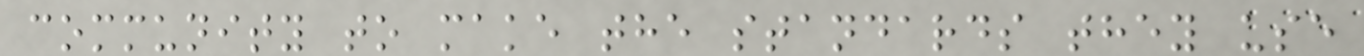community to make the standards they use
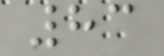83
